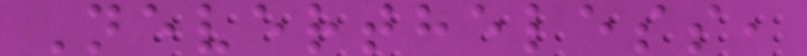Nevertheless,
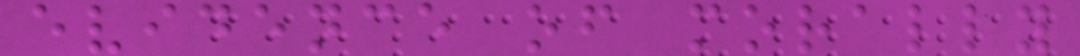evidence of morally
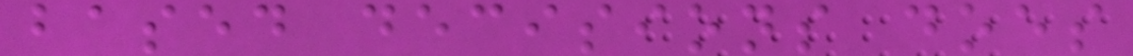based decisions does
